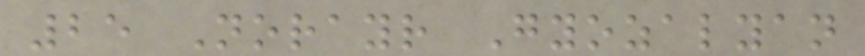25 Norayr Gyozalyan
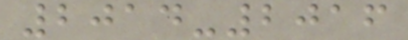2014-2016
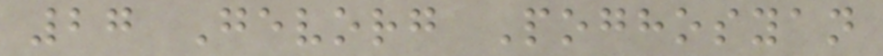27 Gevorg Poghosyan
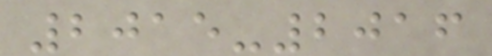2015-2016
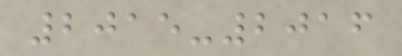2015-2016
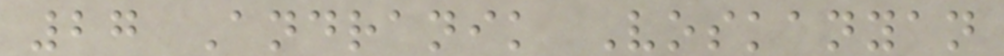27 Andranik Voskanyan
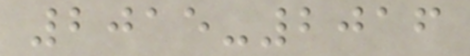2015-2016
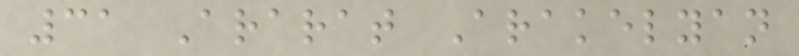31 Ararat Arakelyan
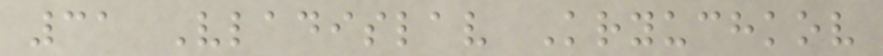31 Vladislav Kryuchkov
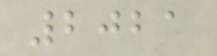2021
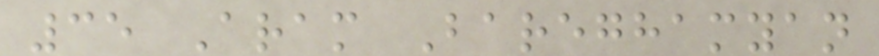35 Aram Bareghamyan
